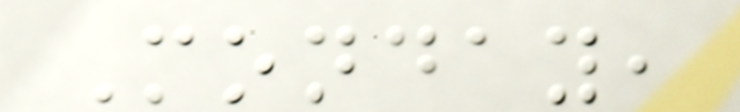Monday,
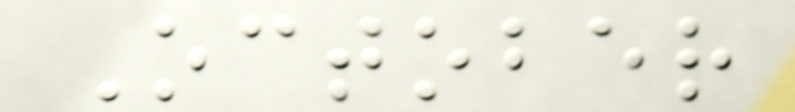October
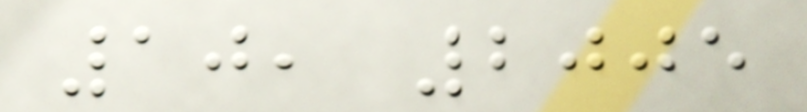10, 2005
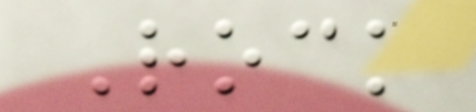Rock
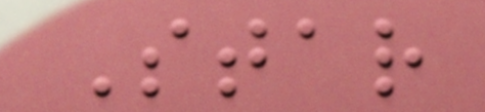Star
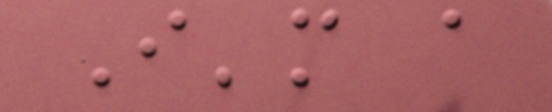I'm a
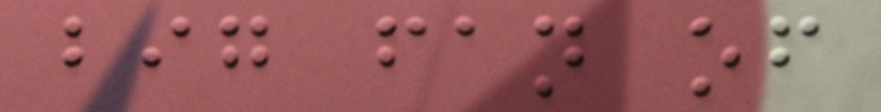big fan of
